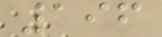196
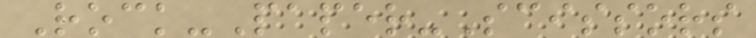Rock-Paper-Scissors
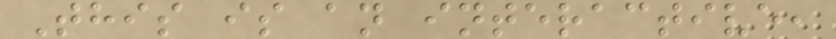This is an interactive,
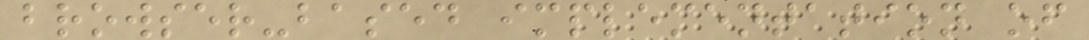browser-based implementation of
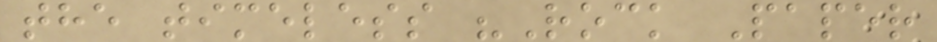the timeless "Rock Paper
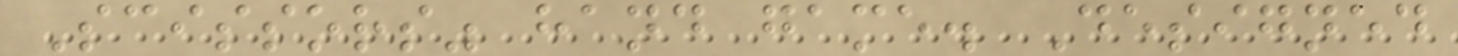Scissors" hand game. Designed
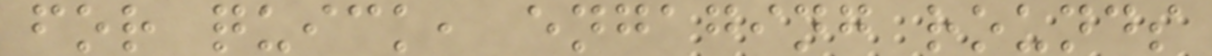for quick, engaging rounds
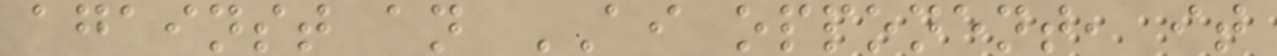against an AI opponent, it
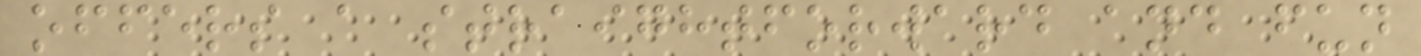offers a straightforward and fun
